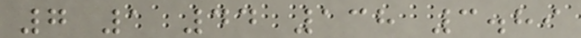7 1 44 138 3.89
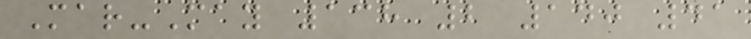Mar-May 138 2 140 41
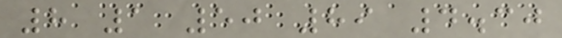8 1 50 89 4.30
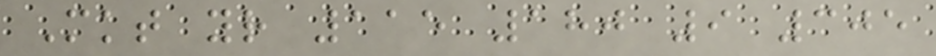Mkt yr 115 180 9 305
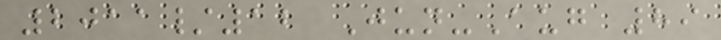2011/12 Jun-Aug 89
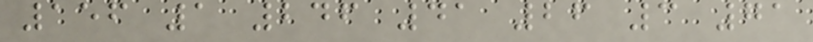156 1 246 41 26 3 71
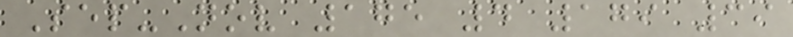Sep-Nov 175 4 179 39
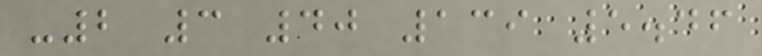-2 3 40 139 5.46
